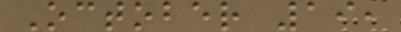October 19,
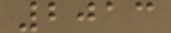2013
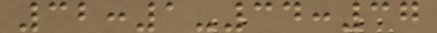32:1-34:37
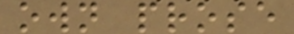own prose
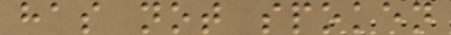has not spoken
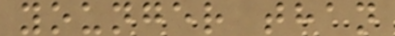younger than
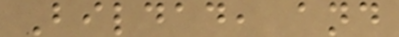Bildad, and
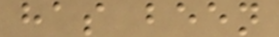has been
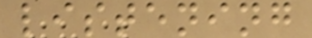listening
